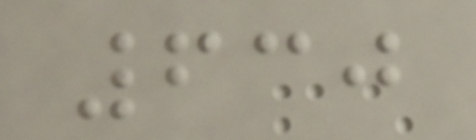630
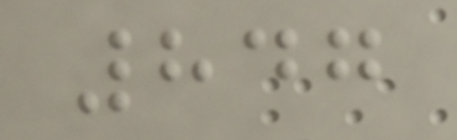847
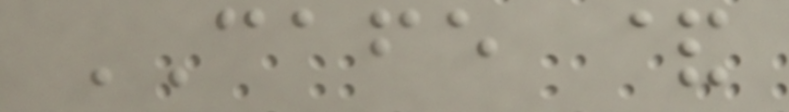CAFE &
